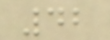42
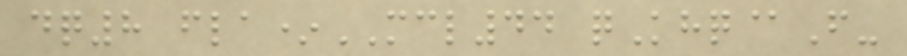dq8 fla*MCL44 qKhq@F-
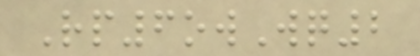Rp6owWq2
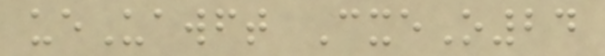ueUawft CxeO24
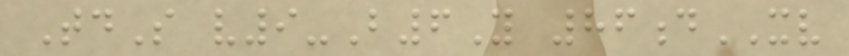TdS v9-B6Y 86dXV
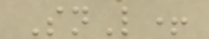SnL+
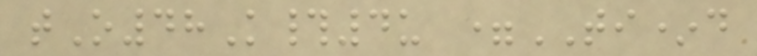tO48K#4u =TI*d
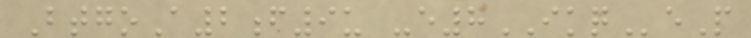BtgoA2f9u -e8IKQeP
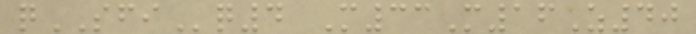qSFIq4 M33M16Z40
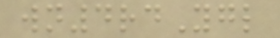wn4rdYgl
